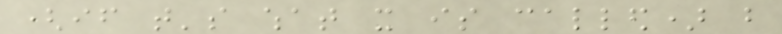(if that's what it is called) but
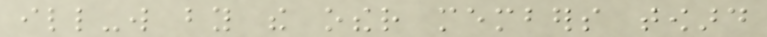ill-will by the other members toward
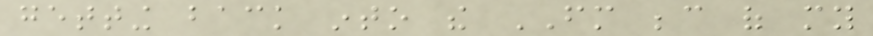getting back into the FM because of my
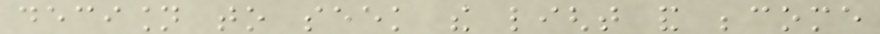decision to seek the light and become
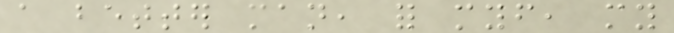a better man, for myself, my
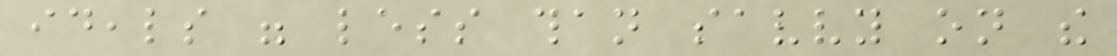ideals were less than savvy on the
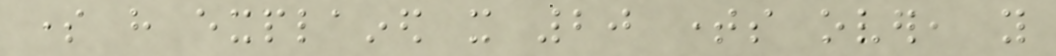some have explained it 20 times over, you
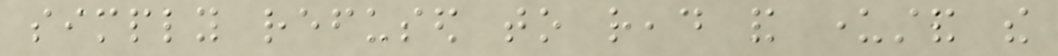simply refused to read and understand the
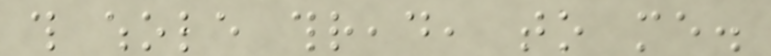this whole thread, to me.
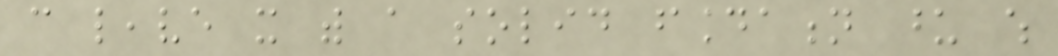can leave it with a solid foundation upon which
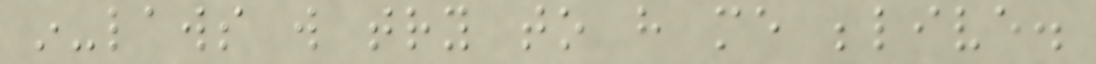in-laws will try to have me belive.
